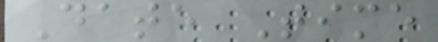Date Time
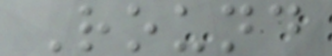Round
